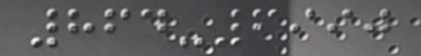864-6990
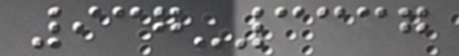937-3337
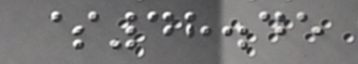$48.45
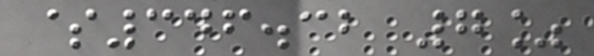$346.32 7%
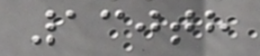130th
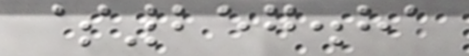$257.81
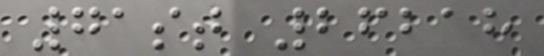71st 26218
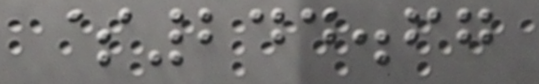$244.67
